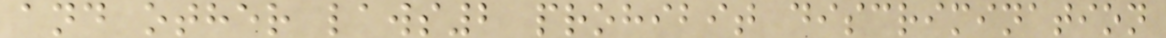and other laws2 prohibit discrimination
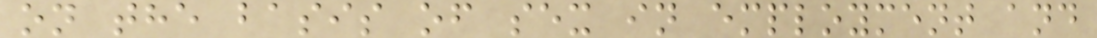on the basis of sex in employment and
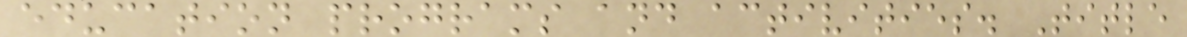education programs and activities. Title
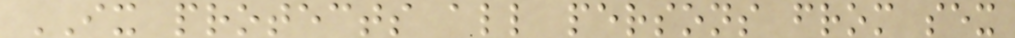IX protects all persons from sex
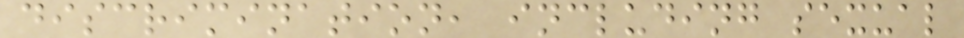discrimination, including sexual
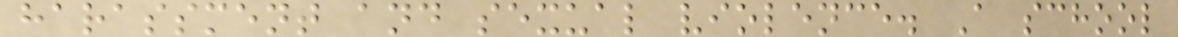harassment and sexual violence. A school
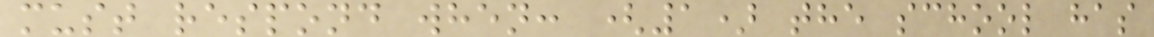must respond when: (1) the school has
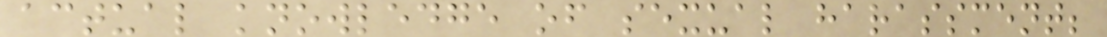actual knowledge of sexual harassment;
